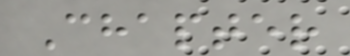Chapter
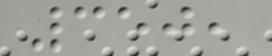350,
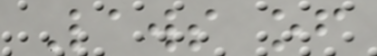Laws of
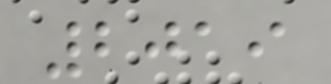2019
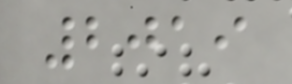2019
